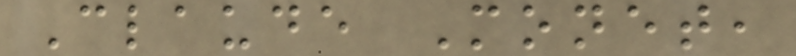Claude Monet,
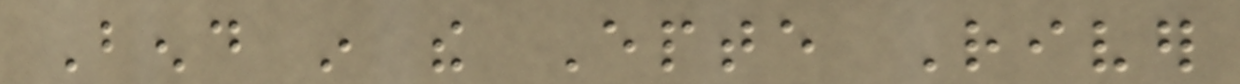Bend in the Epte River
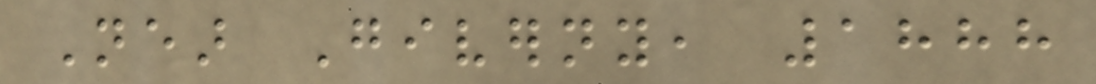Near Giverny, 1888
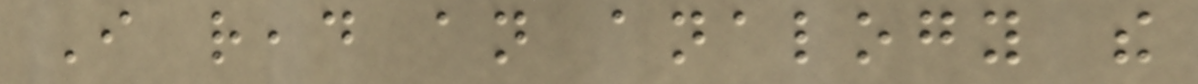I read an analogy the
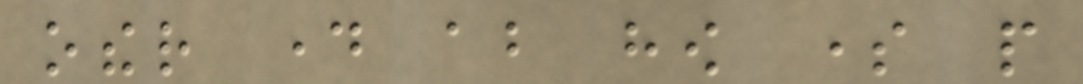other day about how some people
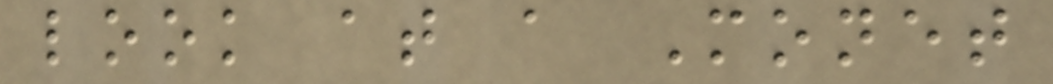look at a Monet
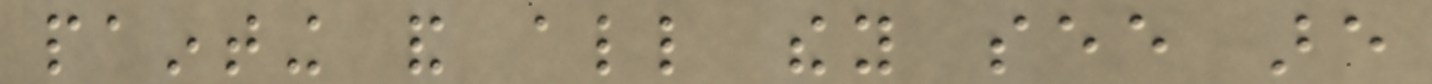painting and all they see are
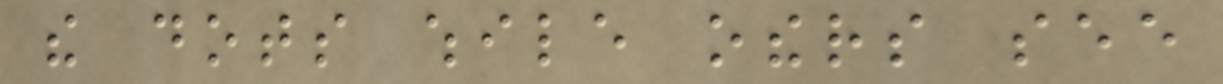the dots while others see
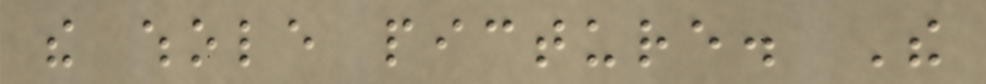the whole picture. The
